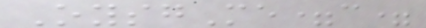OysgMe=c=
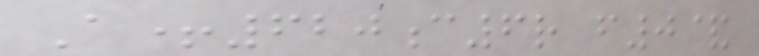A+620c6r f0&
